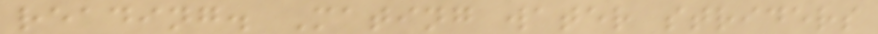reading. Mating water striders
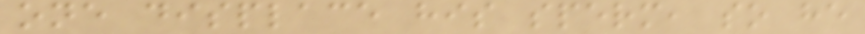one displace his sperm, so he
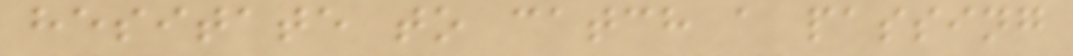hesitate to catch a passing
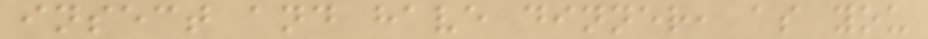insect and have dinner, as you
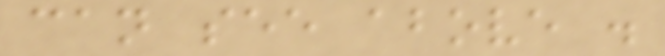can see above .
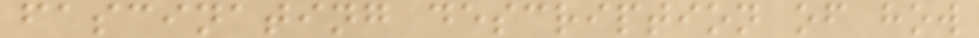fascinating description of how
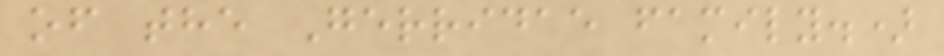of the Gerridae family.)
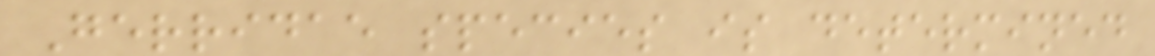Gerridae species is determined
